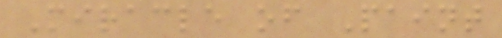Miracle of Paint
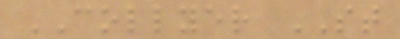COLLYER ST
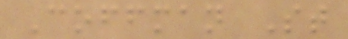Coffman St
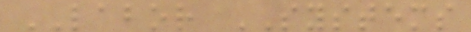LABOR SYSTEMS
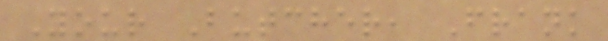Your Butcher, Frank
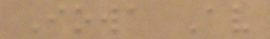Iowa Av
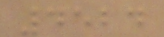4524
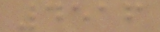4516
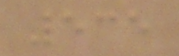535
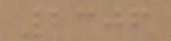2306
